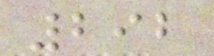292
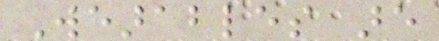Wearables are
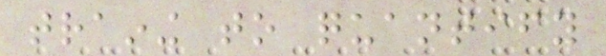training to quantify
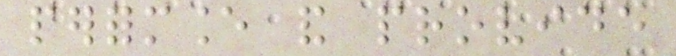performance and provide
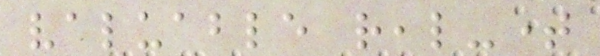valuable real-time
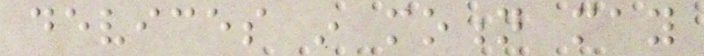devices in motion may
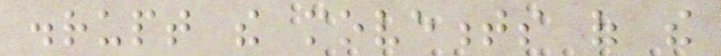disrupt the movements of the
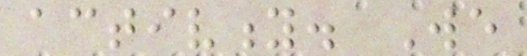activity. We
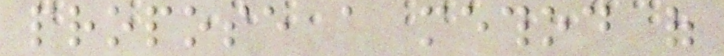propose a method of
